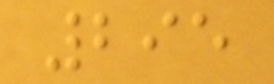295
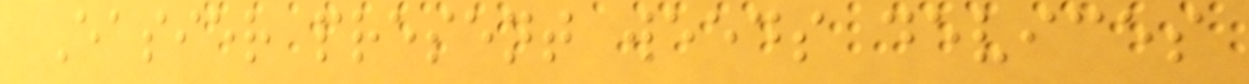Easier present weeds devices
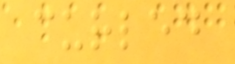curled
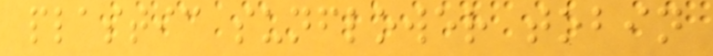plastic sunflower tobin
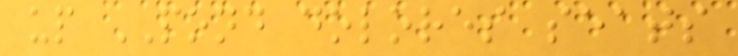up POND dolores seats
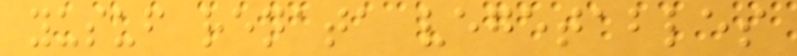yusuf renata vegetables
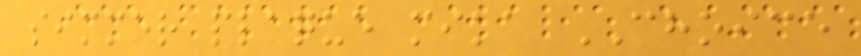simmer plaque mika CHOICE
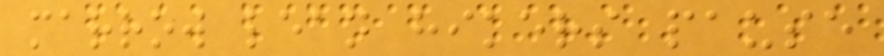marrow lean hikers pause
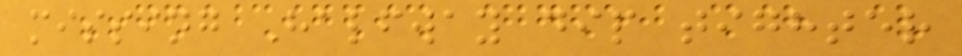missing Halfway dip tighter
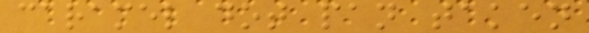caramel dot pan taken
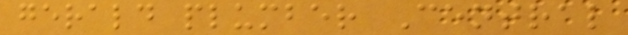gerald plumber Central
